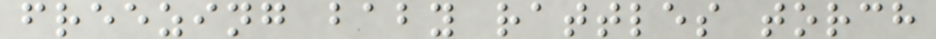freezing baby rattles torch
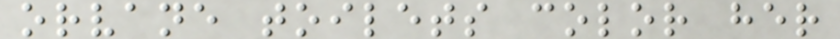orvane toilets color her
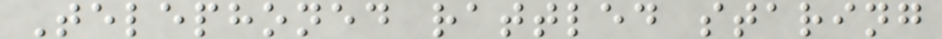Telephoned rattled staring
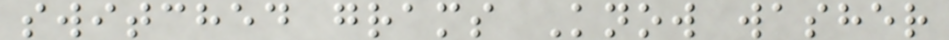switched grams Know washer
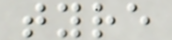tyre
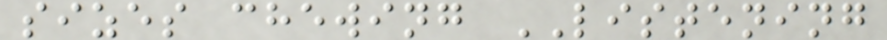sizes chewing LISTENING
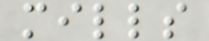mills
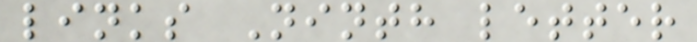links Ninth letter
